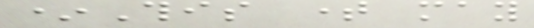*This time may
